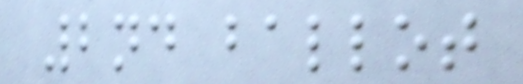2nd ballot
